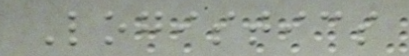Logistics
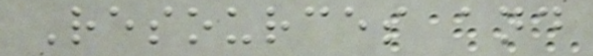Resources and
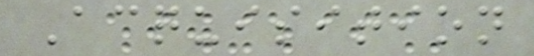Acquisition
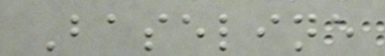Baseline
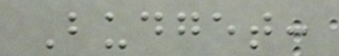Budget:
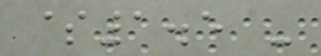$1.5 -
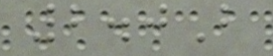2.0B
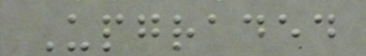Upgraded
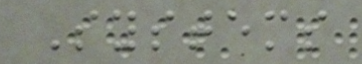Systems
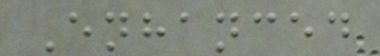Enhanced
